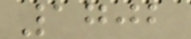1702
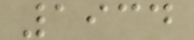1934
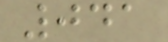041
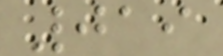019
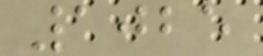1025
